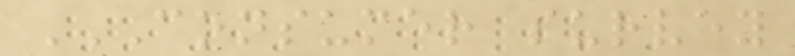CONSUMER SURVEY
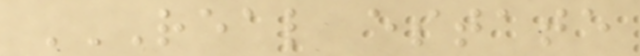REAL ESTATE
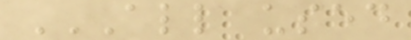ALL USED
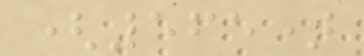(565)
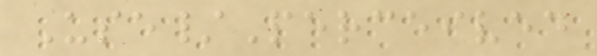Use/Perceived
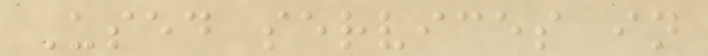Used services in
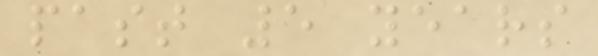past 5 years
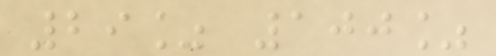29% 100%
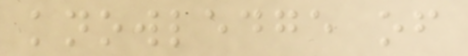knowledge of
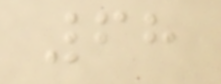68
